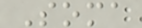Soma
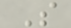S
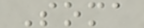Soma
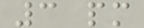3 pm
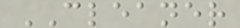CLEANER
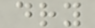dry
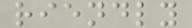riendly
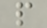p
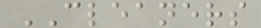CLEANERS
